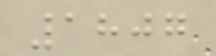1807
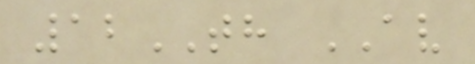12TH AV
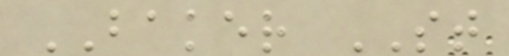BAKER ST
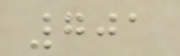701
